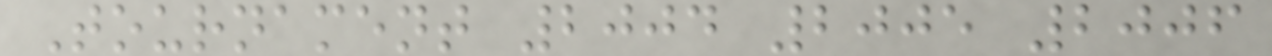Tournament 2004 2005 2006
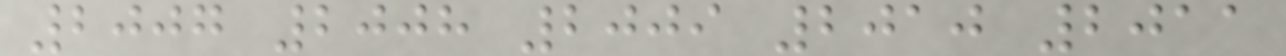2007 2008 2009 2010 2011
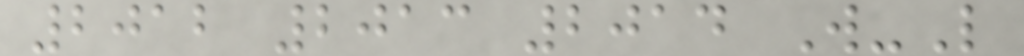2012 2013 2014 W-L
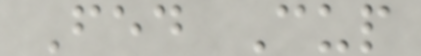Fed Cup
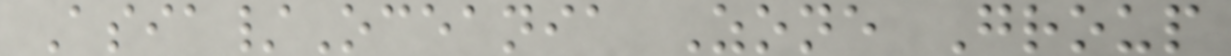Asia/Oceania Zone Group
